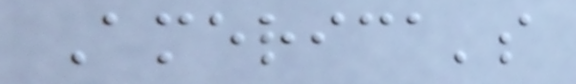America's
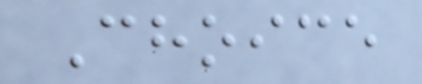Choice
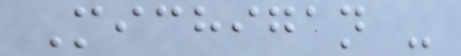Michigan -
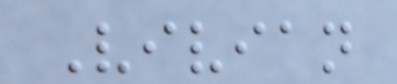Vivian
